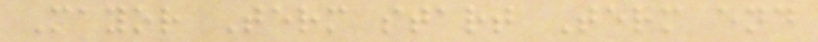Mayor Term start Term end
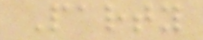Party
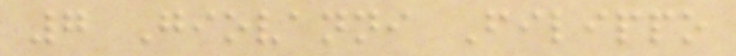7 Giovanni Filippo
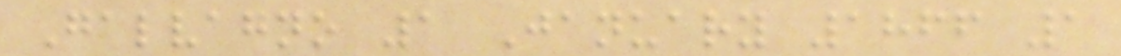Galvagno 1 January 1866 1
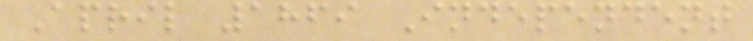April 1869 Independent
